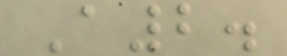A2.
